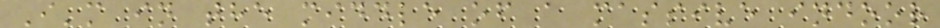I'm in the middle of a massive indoor
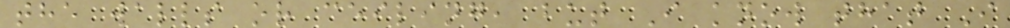the walls or ceiling, but I know that I
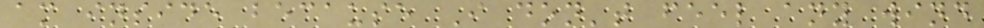am inside because I don't feel any wind
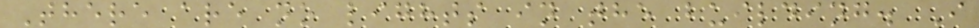There are no lights in the building. I
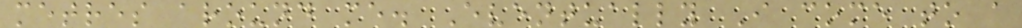metres around me. Eventually I come to a
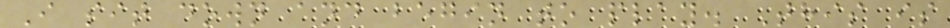I sit down and begin to play. This is
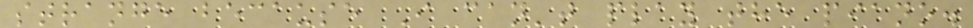strange because I can't play the piano.
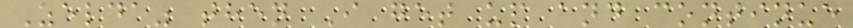Zelda" then I get up and continue
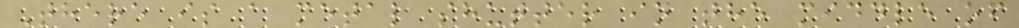There is a metal shutter in the middle of
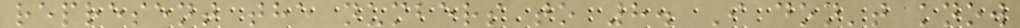represent the numbers to 8. I don't know
